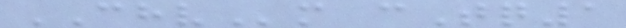CHVm cTq1
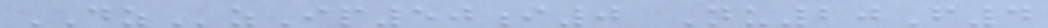DZzIp50i0 Nu20F4
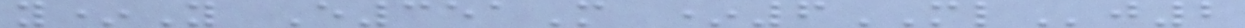y*Y E351M *6MLj2
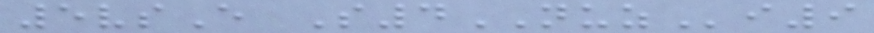5vsE S4NUZi9
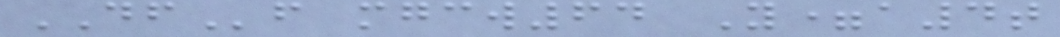DFf mgcw64 Y=a4t
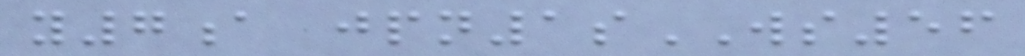y7a jpn1sWS56
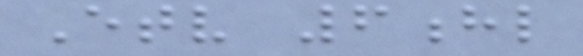Etv 6hl
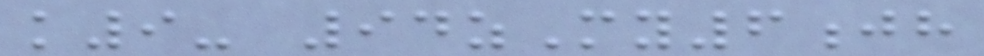k9- 94zMy6jh
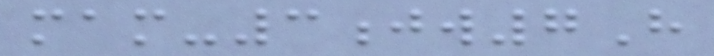mam-3jw7H
